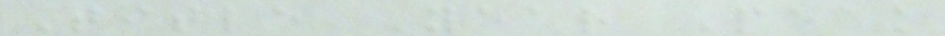Title Year Peak
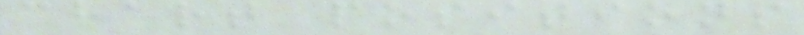chart positions
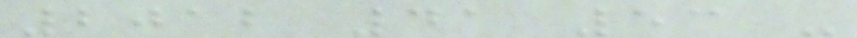2012 41 53 -
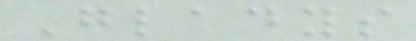Gladys
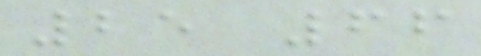25 66
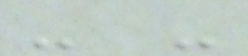- -
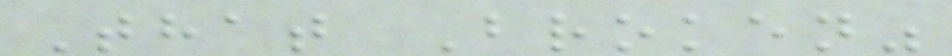That Broken"
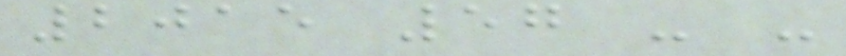2015 57 - -
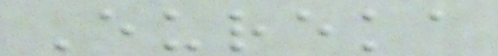Eureka
